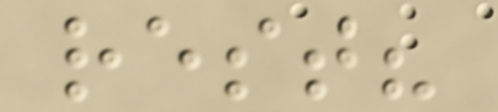rest?
